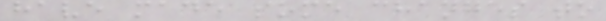have made some changes to
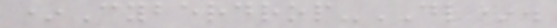*Cyberdrop-DL*.
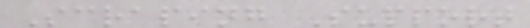Scraping Support
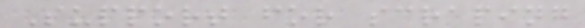Support for scraping
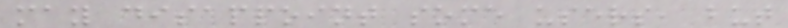may disappoint some users, but
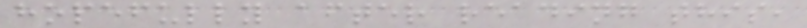hopefully after reading this,
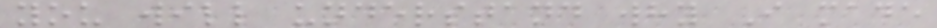you will understand why I made
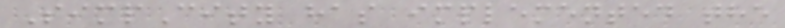SimpCity has implemented the
